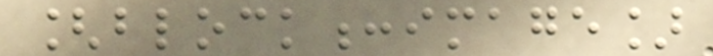[block:image]
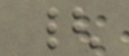{
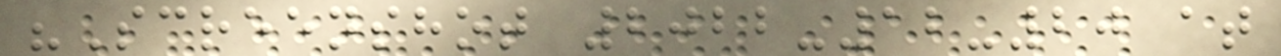"Screenshot 2022-12-20 at
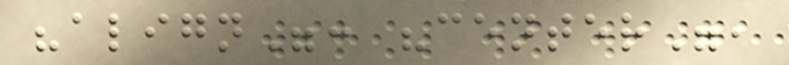"align": "center",
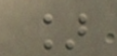]
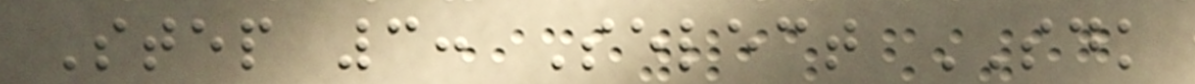Step 3: Select SDK
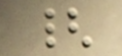{
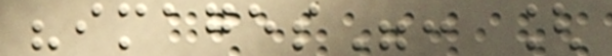"images": [
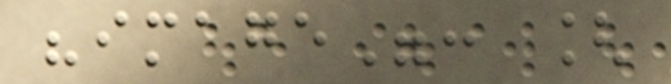"image": [
